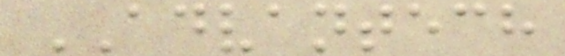ADVANTECH
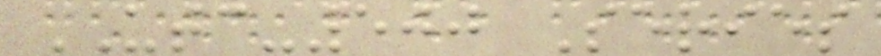UTC-500 Series
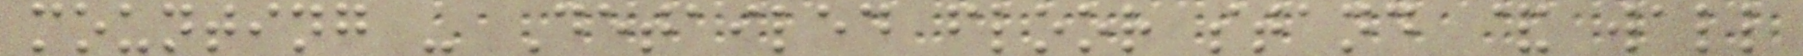mounting - Detailed floor stand & wall
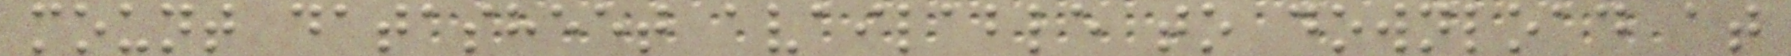mount datasheet available to download at
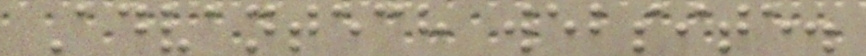Advantech website.
